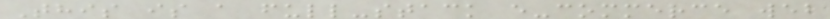This is a full-stack e-commerce web
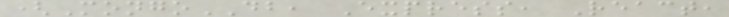(MongoDB, Express, React,
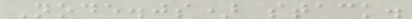Node.js) stack.
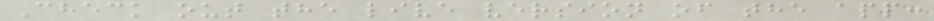Check out the live version of the app:
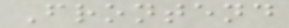Frontend
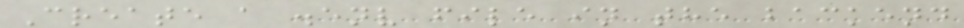Create a .env file in the backend
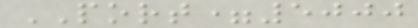PORT=5000
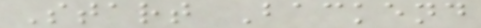Start Backend
